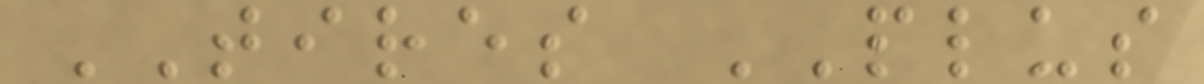TIRES PLUS
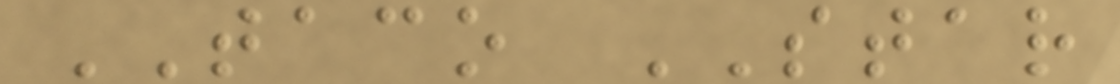TACO STAR
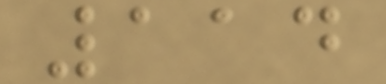114
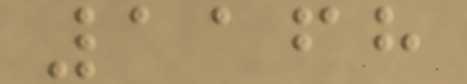1168
